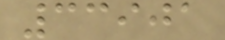33901
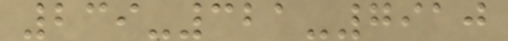239-321-7910
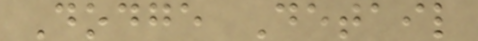Dodge Detail
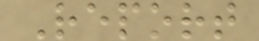Report
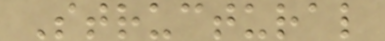Structural
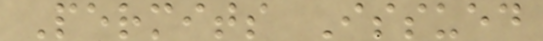Permits Issued
